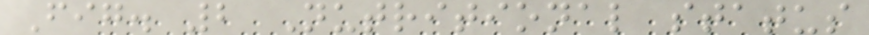Fig. 2 Nutritional status
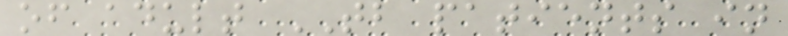of adult TB patients in
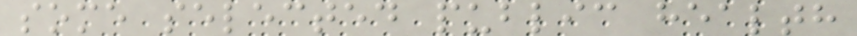some selected public health
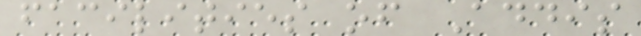facilities of Addis
